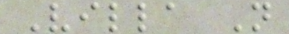Villa N
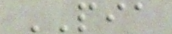PIA
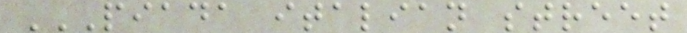PIADA ITALIAN STREET
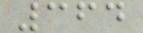364
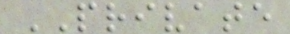PRIVATE
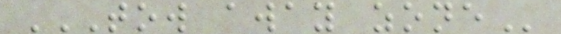TOW AWAY ZONE
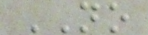NO
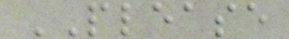PLEASE
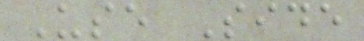Use Side
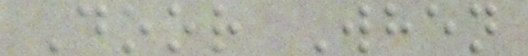Door When
